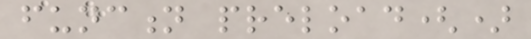function preload()
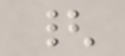{
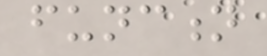function
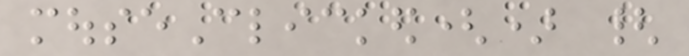mouseClicked() {
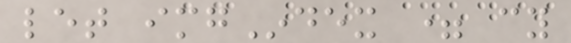let imgIndex = cy
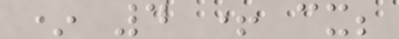* 4 + cx;
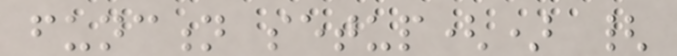function setup() {
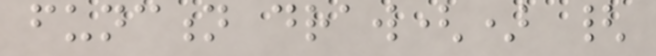function draw() {
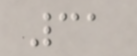31
